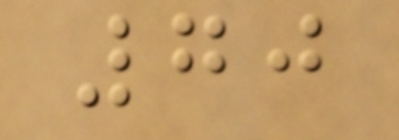70
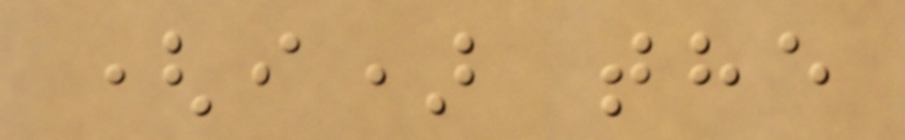(i) the
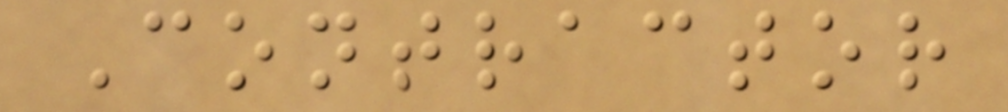Contractor
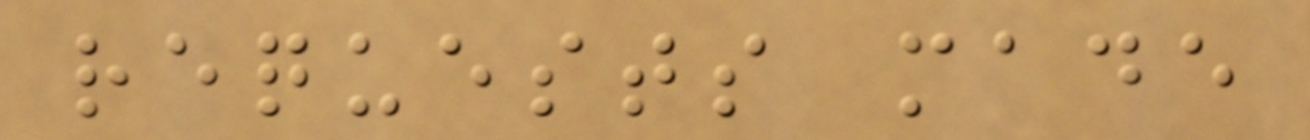requests made
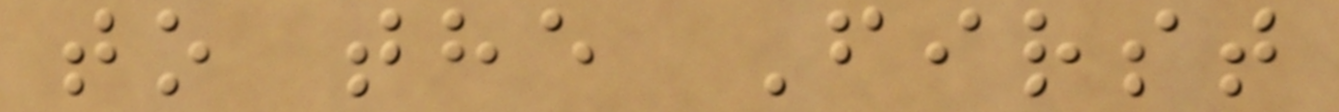to the First
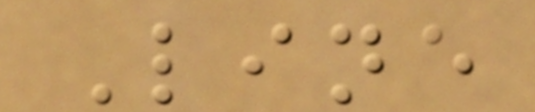Line
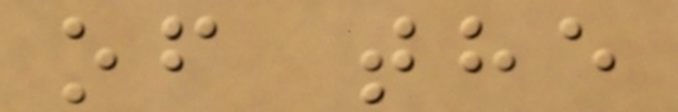of the
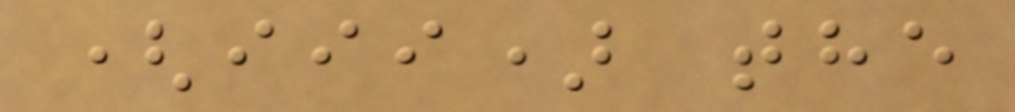(iii) the
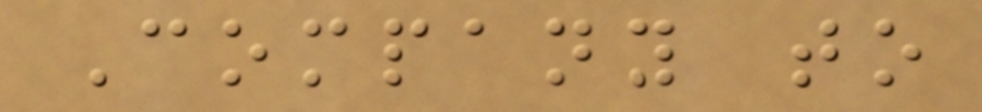Company to
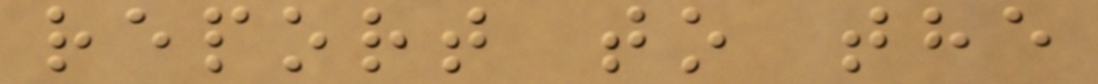report to the
